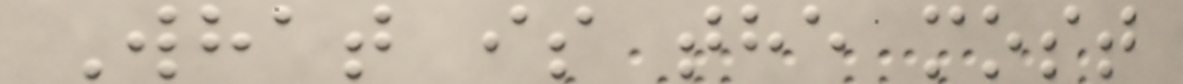What is the most
